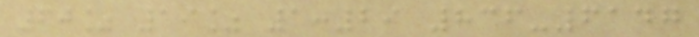60% 19% 1:29 836-6147
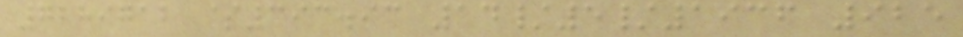7289712 $393.93 14/5/1936 925
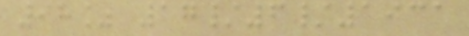98% 17/6/1931
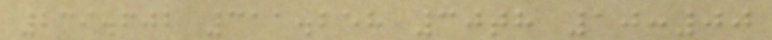239.602 311.258 30th 10:00
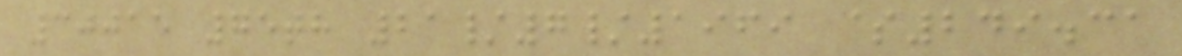30015 75th 21/7/1969 $249.31
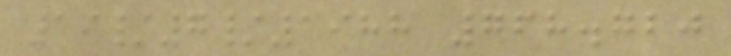19/7/1988 768.720
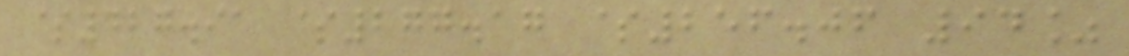$427.91 $277.17 $256.06 94%
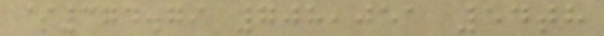$374.79 708,051 54th
